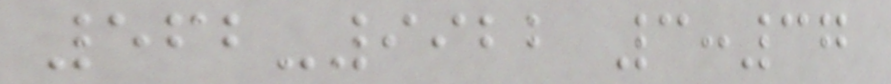562-9922 3:37
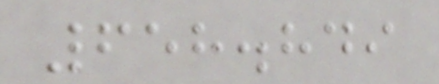658.849
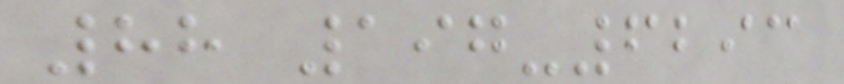88 197-6293
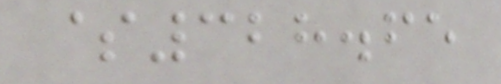$328.65
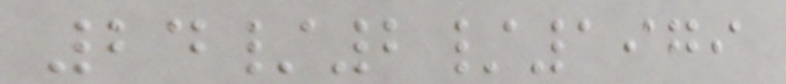24/2/1979
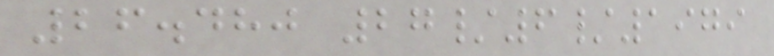26.480 27/6/1979
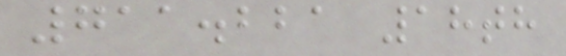711.221 18th
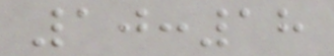10:18
